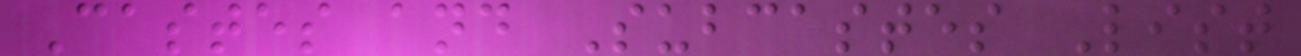Castes and Subcastes List
